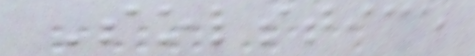Solstice
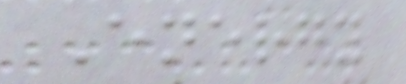Energy
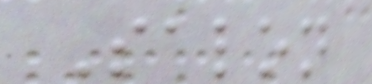Salon
